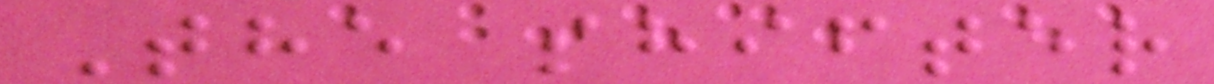The shifter
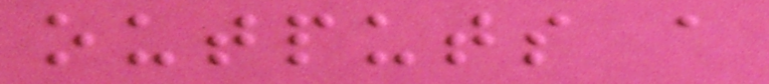outputs a
